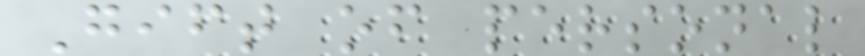Gift of personal
